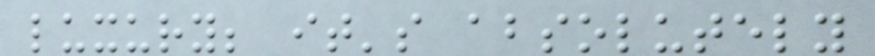luxury; it's absolutely
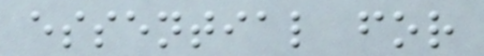essential for
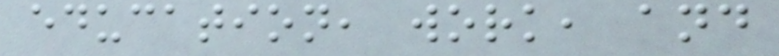education, work, and
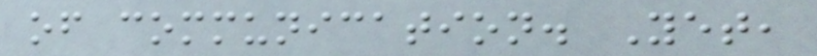of communication. Yet,
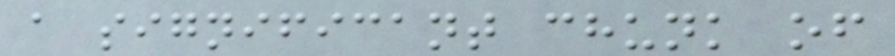a significant chunk of
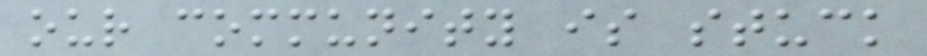our community is stuck
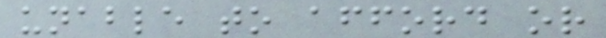unable to afford or
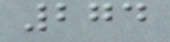274
